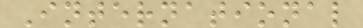International
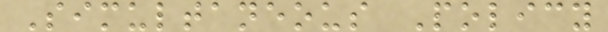Simultaneous Policy
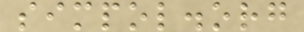simpol.org
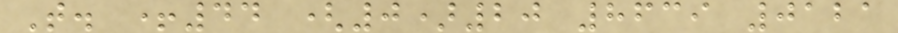T. +44 (0)20 8639 0121
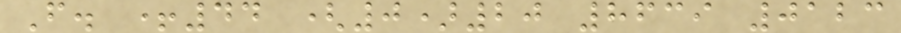F. +44 (0)20 8639 0123
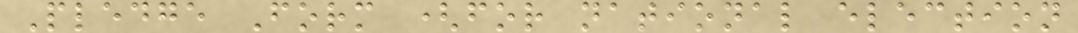Pledge Form (for national election
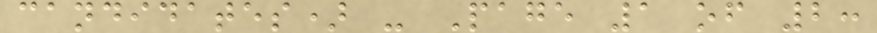candidates) - Page 1 of 2:
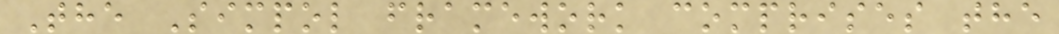The Simpol framework comprises the
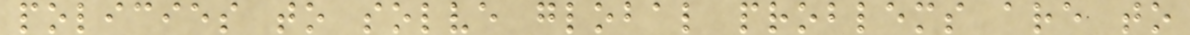policies to solve global problems are to
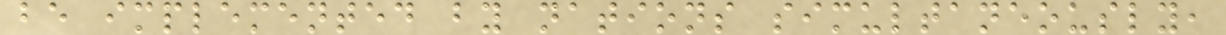be implemented by nations simultaneously,
